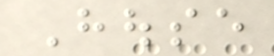House
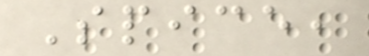Spice,
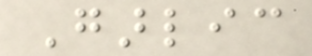Garlic
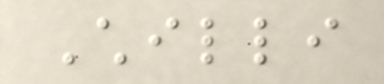Chilli
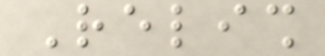Relish
